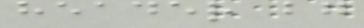header bg
